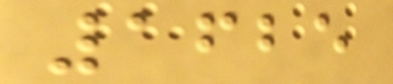1625
